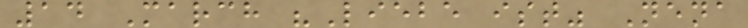14 March "Liebe ist" Nena
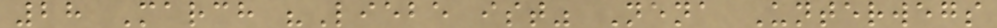28 March "Liebe ist" Nena Unterwegs
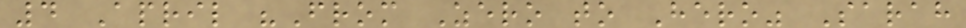4 April "From Zero to Hero" Sarah
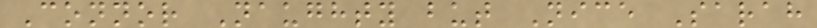Connor Naughty but Nice Sarah
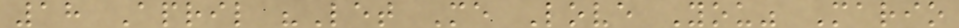18 April "Let Me Love You" Mario
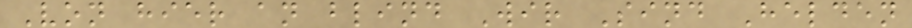Von hier an blind Wir Sind Helden
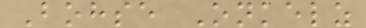Bohse Onkelz
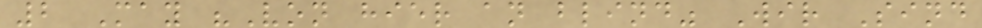2 May "Von hier an blind" Wir Sind
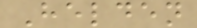Helden
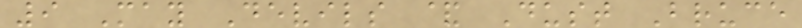9 May Devils & Dust Bruce
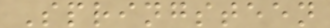Springsteen
